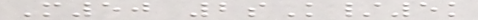M50 2sK/5k
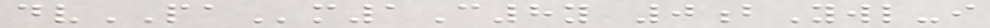dvPAm1C8y 0bYwl-i
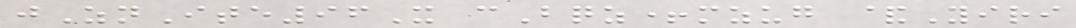jZnIte96X cBqz+mzug &Yiri
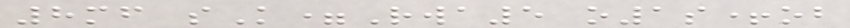8mf sK=Rwa5 o1s+ob
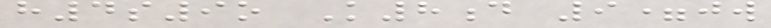h4s9o K8d 9=jw
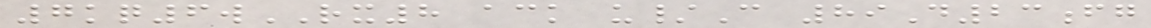7kq6wRX8 ack u/C 89D23fg
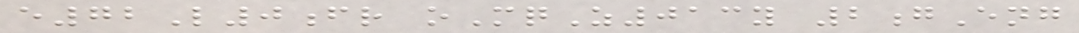e72L0fr oMqZ013y 2gEng
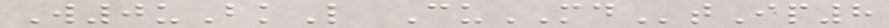W0uBkL CuMDtIp8
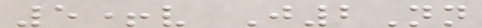5+v J2Nn
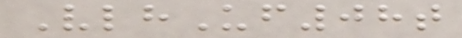VlhUf08t
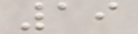19
